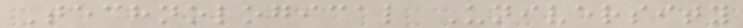Technological University
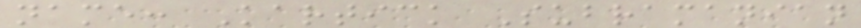name: Kartick Subramanian
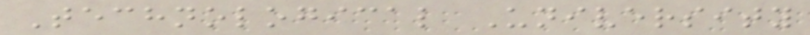Technological University
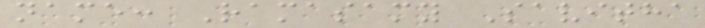name: Ramasamy Savitha
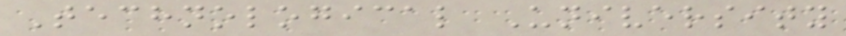Technological University
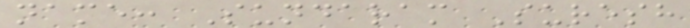name: Sundaram Suresh
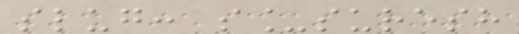slug: s_suresh
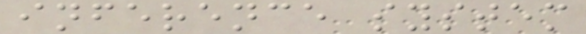inference system
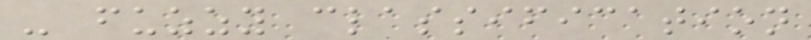- fuzzy classification
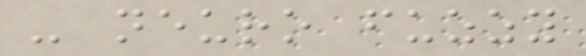- neuro fuzzy
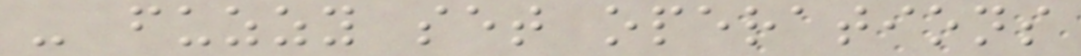- fuzzy set operations
